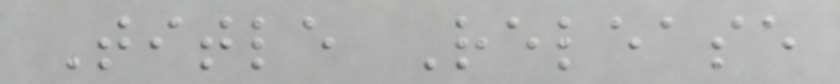Title Release
